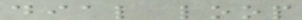dial loop
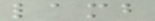lamb
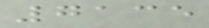7135
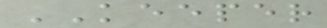KEEPER
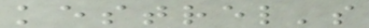kestrel's
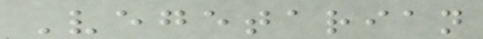Vegetarian
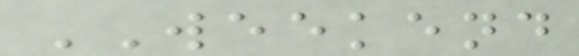WEEKEND
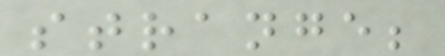strange;
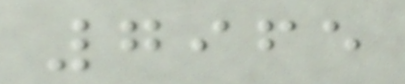7965
